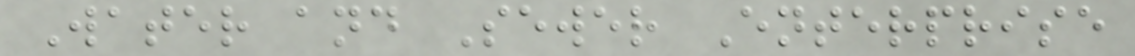Water and Sewer Enterprise
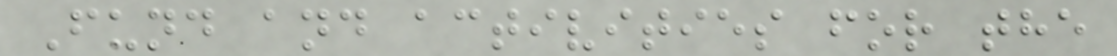Fund and activities for the
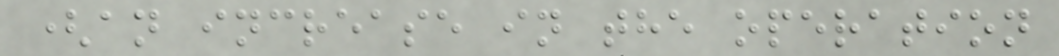(an increase in the operation
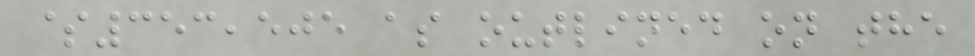$353,505 as outlined on the
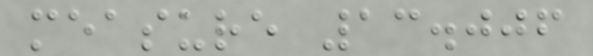measure 13.006
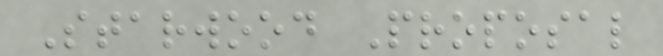Starwood Proposal
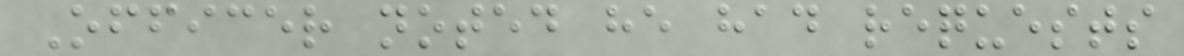Officer noted he had requests
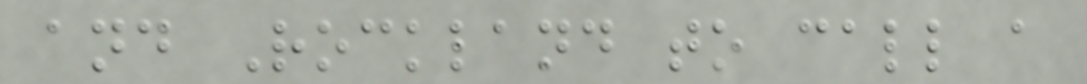and Rockland to call a
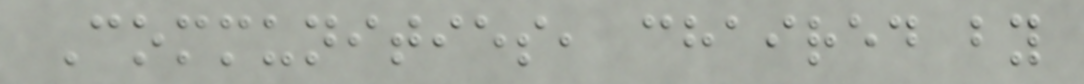Communities, chaired by
